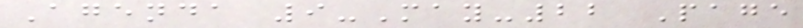Agenda 9-May-22 Page
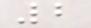2
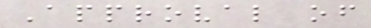Approval of
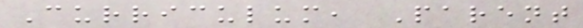Curriculum, Parent
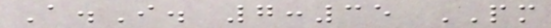A.I. 7:35 PM
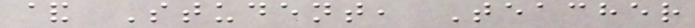& Student, Teacher
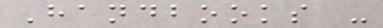Handbooks -
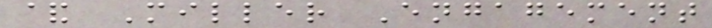& Miller Engagement
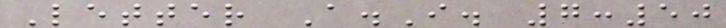Letter A.I. 7:50
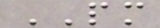PM
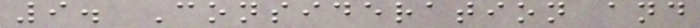9. Consideration and
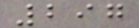297
